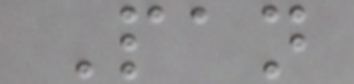Pan
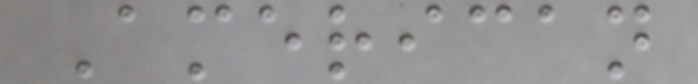American
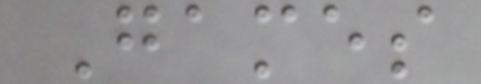Games
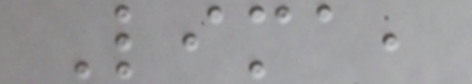Lima,
